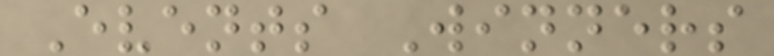Events Winners
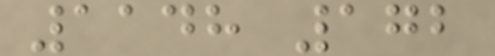1148 172
